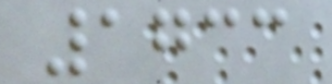1733
